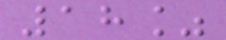18%
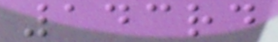143rd
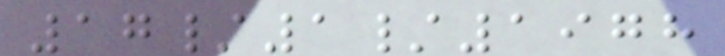17/1/1978
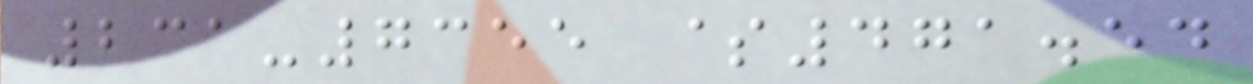231-7355 $471.54
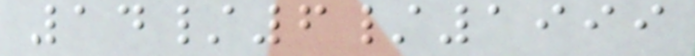14/6/1999
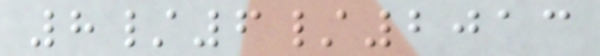8/6/2013
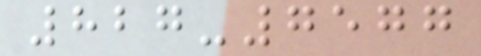827-7577
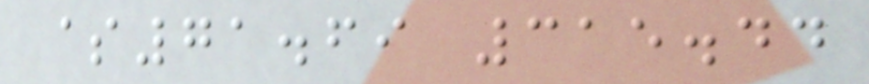$71.69 315.44
